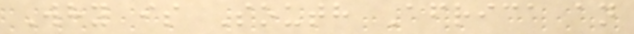Why is South Africa an
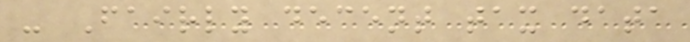- Fairly decent tax data
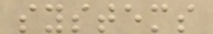systems
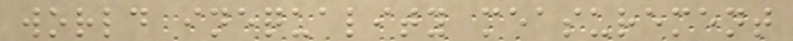world inequality measurement
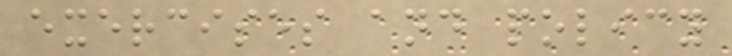exercises and policy
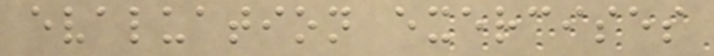evaluation exercises
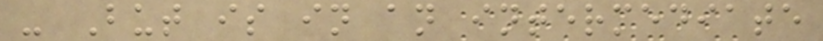- But is in an intermediate
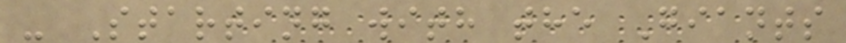- Starting with the Giants
